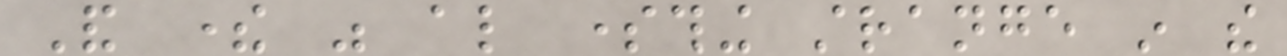And there was also something strange in the
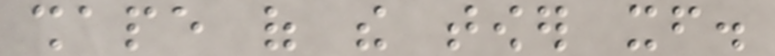shape of the tower itself.
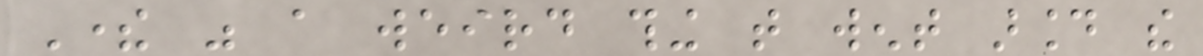There was a weird thing that went around the
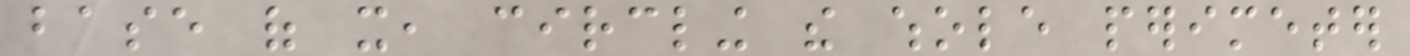base of it, circling the whole perimeter
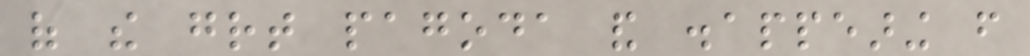of the great pagoda and disappearing from
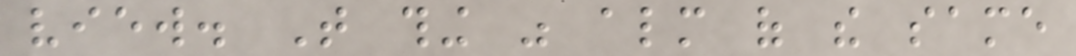view. That thing was almost of the same
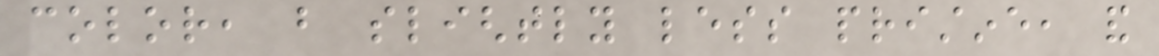color, but slightly less pristine, and
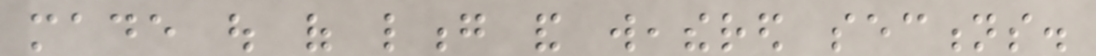made out of long and weathered sections.
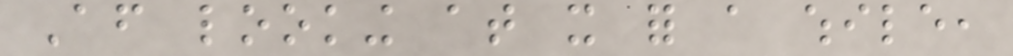After looking at it for a while,
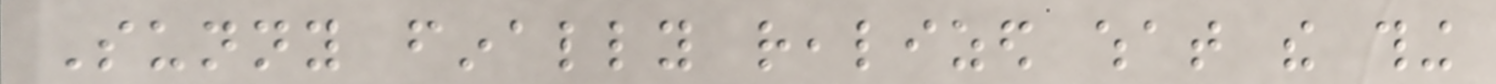Sunny finally realized what the thing
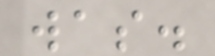was.
